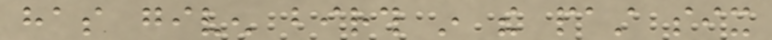has given birth in the past six
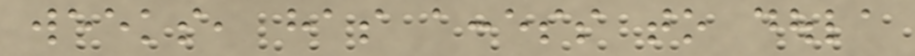weeks, has access to doula
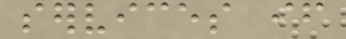services if
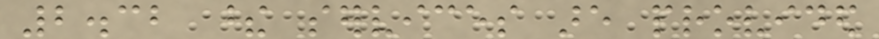2.32 these services are provided
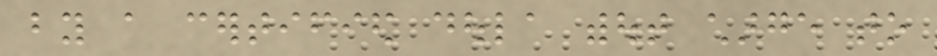by a certified doula without charge to
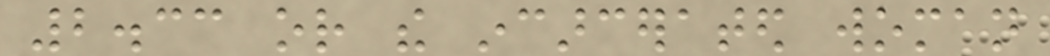2.33 or the incarcerated woman
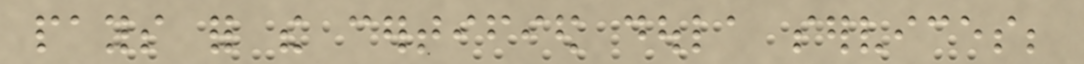pays for the certified doula services;
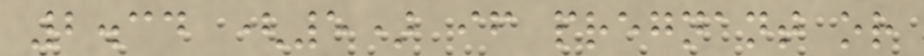2.34 (5) if pregnant or
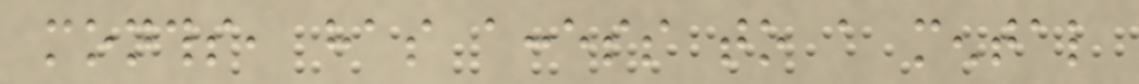months, has access to a mental
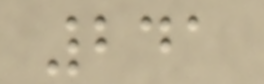241
